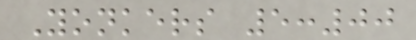Yonkers 5:00
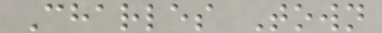Charles Town
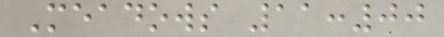Meadows 11:00
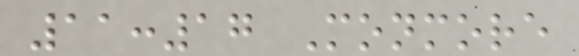11:17 Monmore
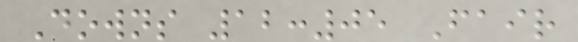Downs 12:05 Fair
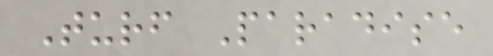Turf Paradise
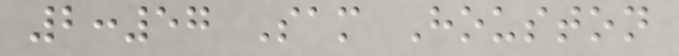2:57 Sam Houston
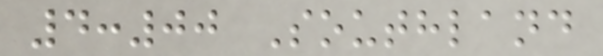4:00 Southland
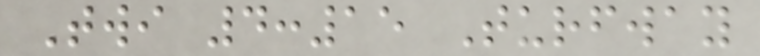Twi 4:15 Turfway
